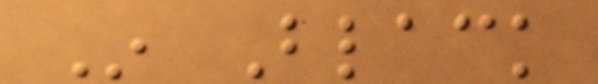In Black
